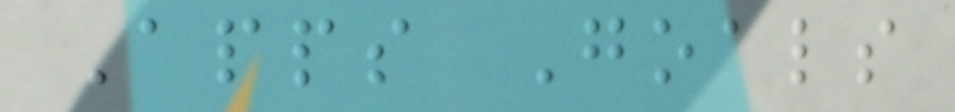Apps Goals
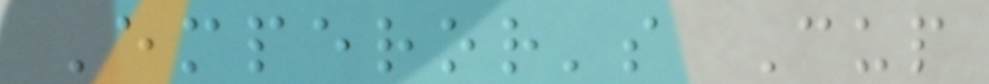Emperor's Cup
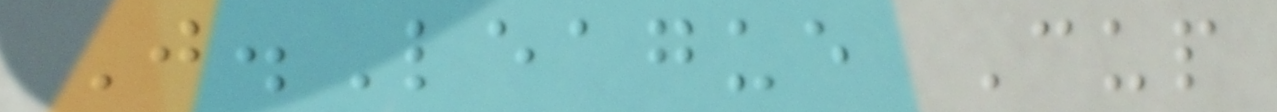J.League Cup
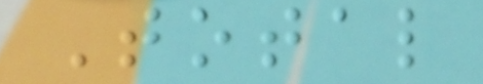Total
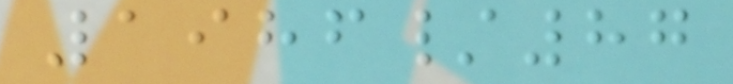1986/87
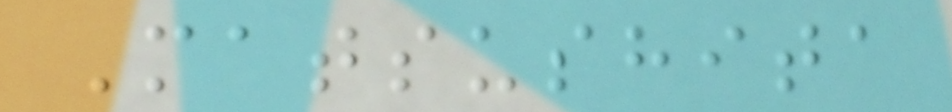Matsushita
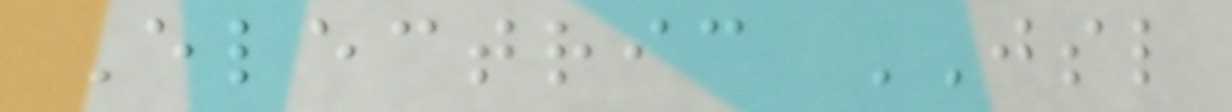Electric JSL
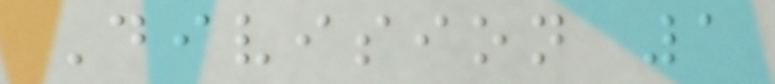Division 1
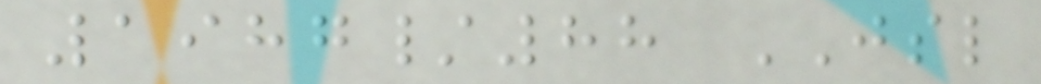1987/88 JSL
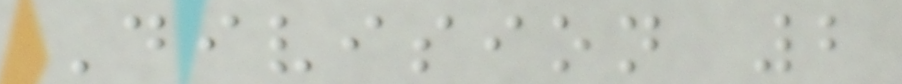Division 2
